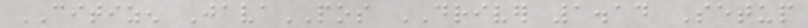CITIZEN JavaPOS DRIVER 1.14 Setup
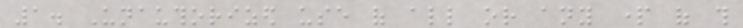1. Unauthorized use of all or any part of this
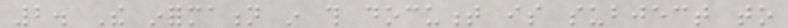2. The information in this document is subject to
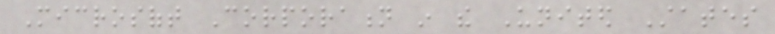Microsoft Corporation in the United States
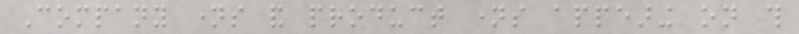Company names and product names appearing on this
